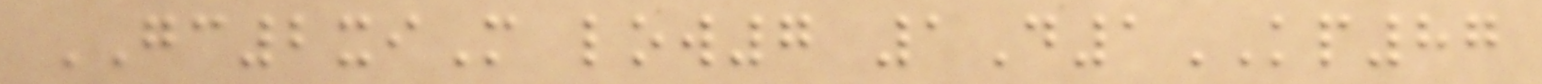GC2xiM low7 1D1KP87
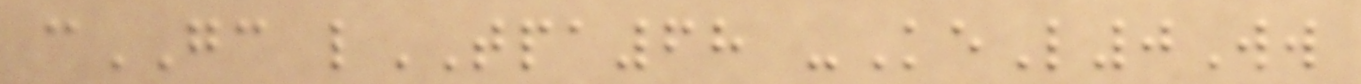cGC lTPA68 -KeL0Ww
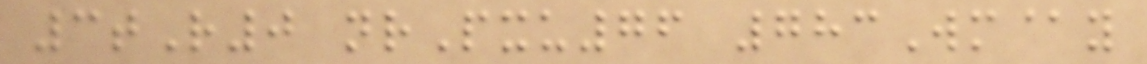3tR0 nrPxu76 783Wm@y
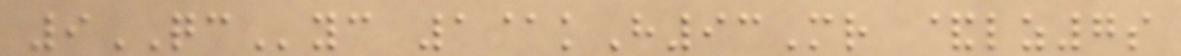9QCyc 1@kH93Mr &lz7s
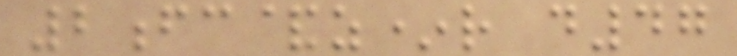2fc&z*r d47
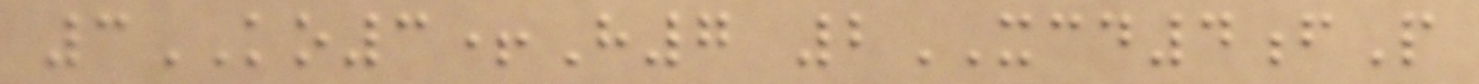3KO3+H7 2XCD4fP
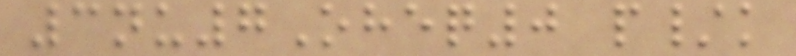3nu7Oheq0 p/k
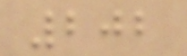202
